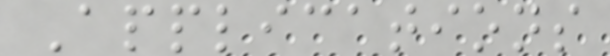Applications
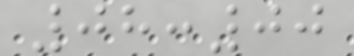08:00
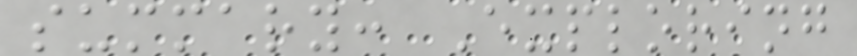summary: Exploring
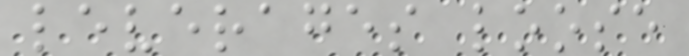leverages loose
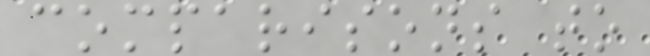comparisons to
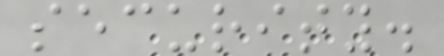security.
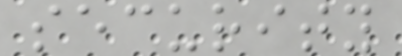security
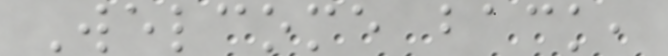Welcome back,
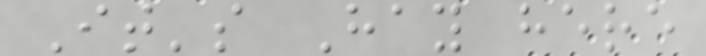It's Hay here
